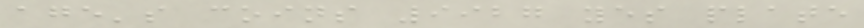age's coins 9927 yes plate
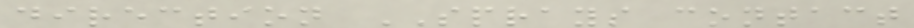direction SPRAYS contact
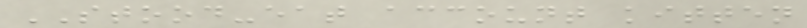STOOD-eat account kitten
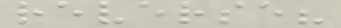reverse?
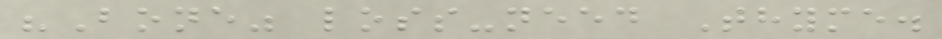"Bone" loss-need Thyme.
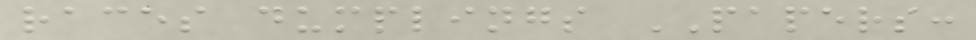races dumplings PAPERS:
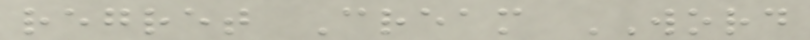regret Cream WORD
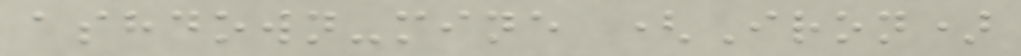ashdown-mine (Iron)
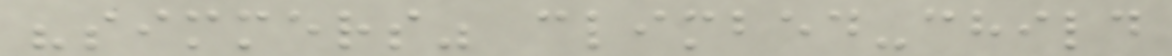"simmers" climbed-child
